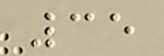35
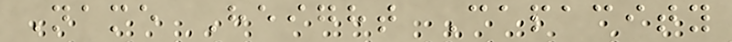Name Height Capacity
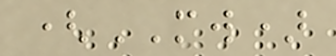(MW)
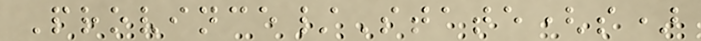Province/State(s)
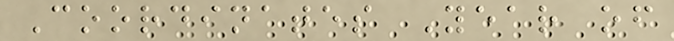Coordinates Year of
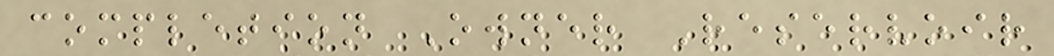completion Owner Reservoir
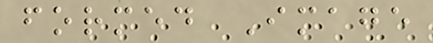formed Image
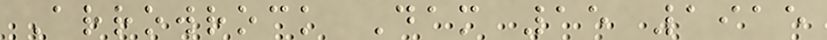Arrowrock Dam 15 1915
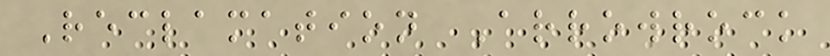Reclamation Arrowrock
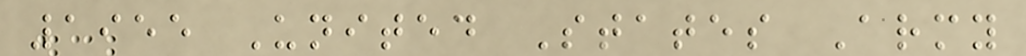1955 United States Army
